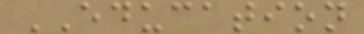EDUCATION
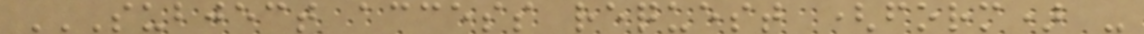SUBJECT ACCESS REQUEST (FORM) -
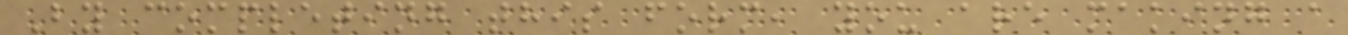By completing this form, you are making a
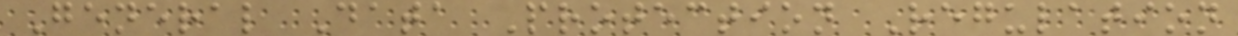General Data Protection Regulation
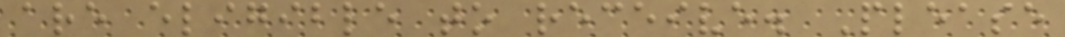are eligible to receive. Please
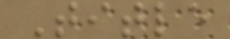Title
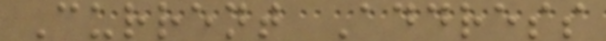Current Address
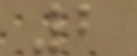2
